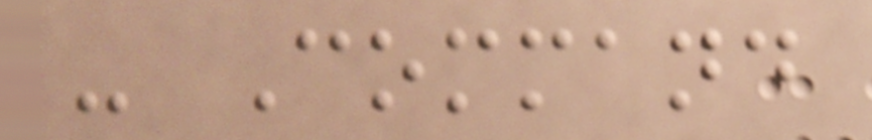- Command
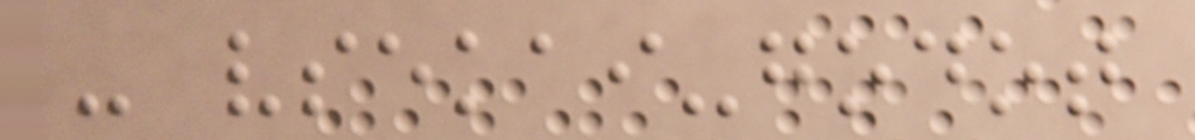- vsekai-godot
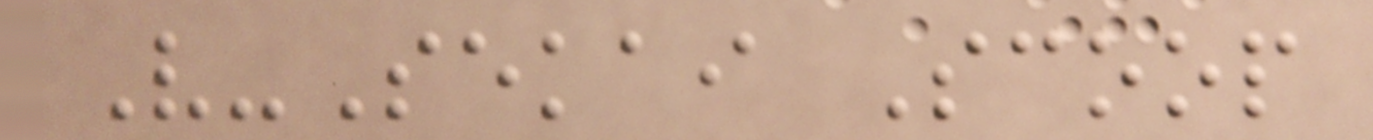V-Sekai Scoop
